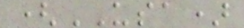(USA)
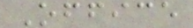Office
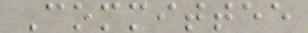Committee
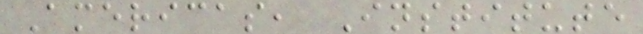Americas, Institute
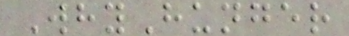WhyHunger
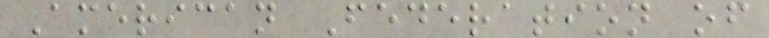American Federation of
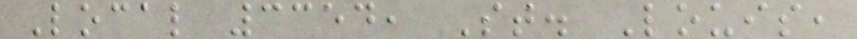Local 3354, St. Louis,
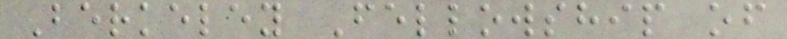Berkeley Fellowship of
